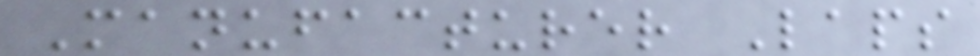Manufacturer Laps
